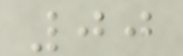00
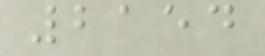2154
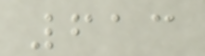613
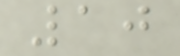10
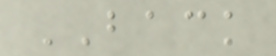BACK
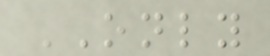ONLY
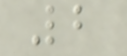2
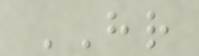HR
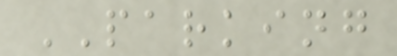PARKING
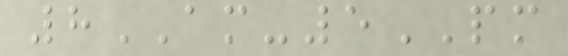8AM-5PM
